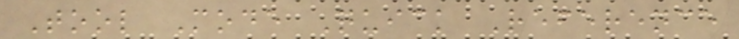Tool Mode Quick Reference
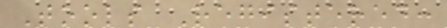Tools Registered:
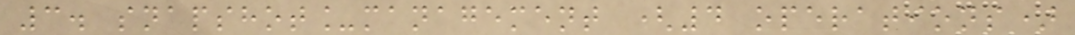3. snapshot_management (4 operations)
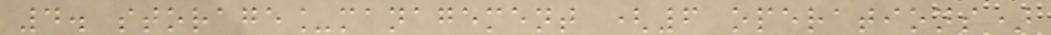4. storage_management (6 operations)
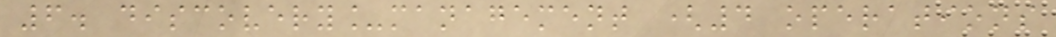6. discovery_management (4 operations
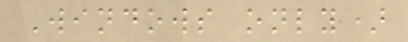Windows only)
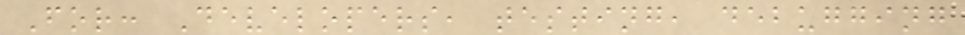For: Developers, testing, debugging
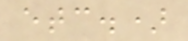etc.)
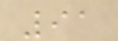91
